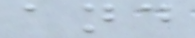and
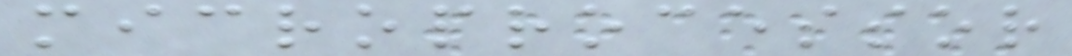microprocessor
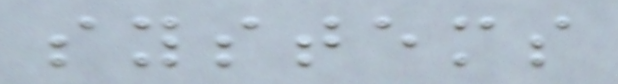systems
